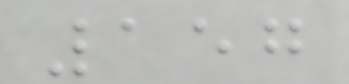157
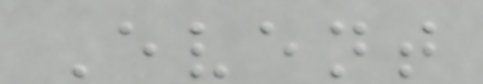Event
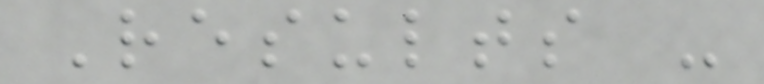Results -
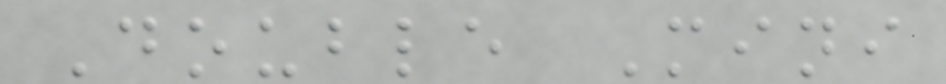Double Mini
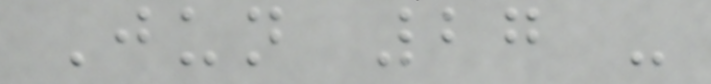Jun 27 -
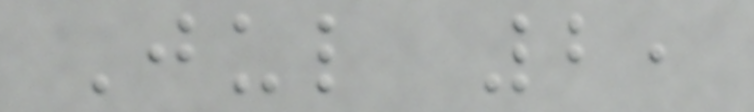Jul 2,
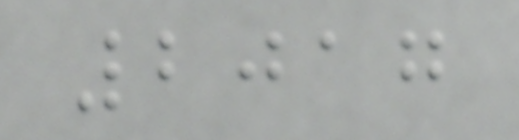2017
